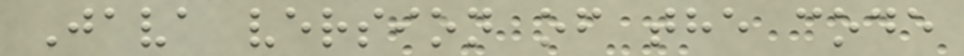Java version of the code
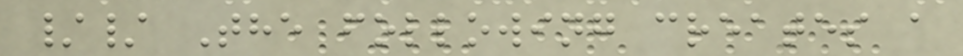// The following creates a
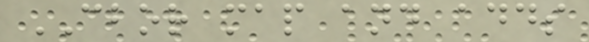CBOR map and adds
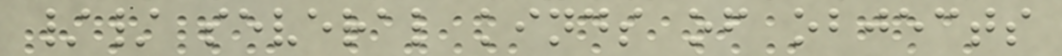// several kinds of objects
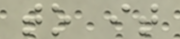to it
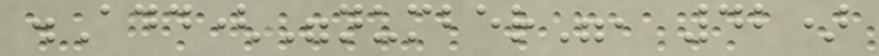.Add("number", 42)
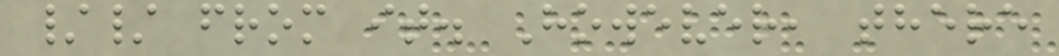// from it. However, there
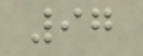97
